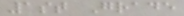1st Grade
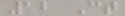12 Ct
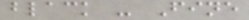black - Fine
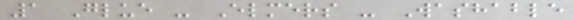1 Glue - Elmers - Washable
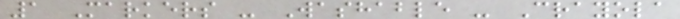1 Markers - Washable - Crayola
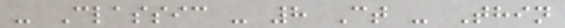- Classic - 8 Ct - Thin
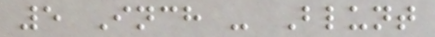5 Inch - Blunt
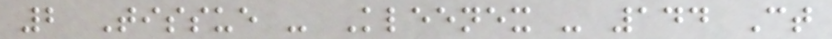2 Tissue - Kleenex - 144 Ct
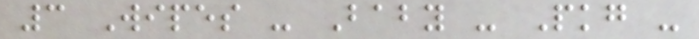3 Wipes - Baby - Pkg -
